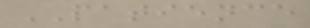PATIENCE
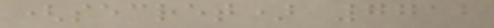(secret) 7712
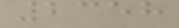2358
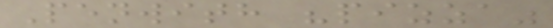Penwith "pizza"
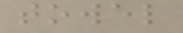towel
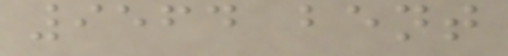9564 bent
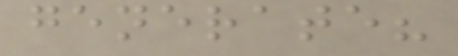generate?
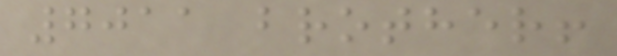7011 brother!
